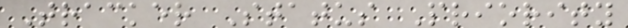Tracker Status Priority
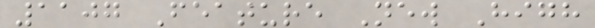1107 Feature New High
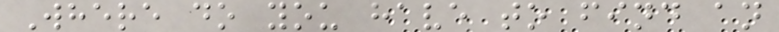Where do you have to find an
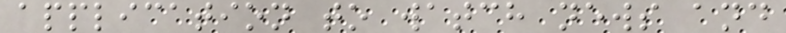application to watch news and
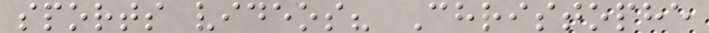sports videos? Christophe
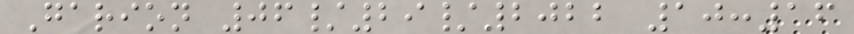Garion 06/29/2022 10:16
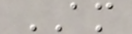AM
